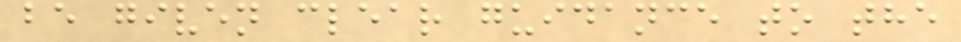be given clear guidance to the
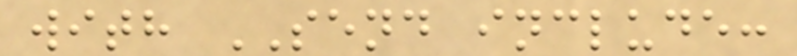with SEND include:
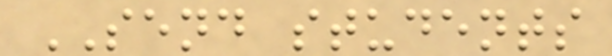SEND students
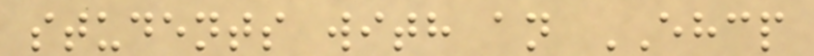students with an EHCP
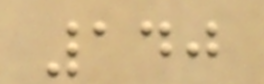140
